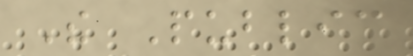The Public
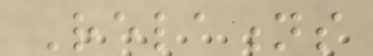Relations
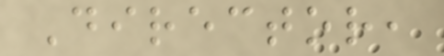Director,
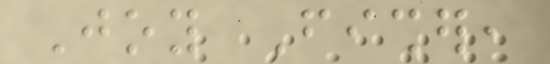Joy Fisher,
